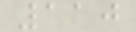110
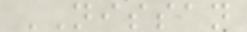NISSAN
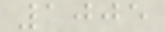1005
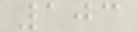103
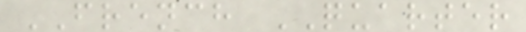FRENCH QUARTER
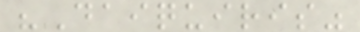"Daiquiris"
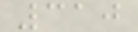310
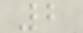2
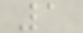1
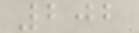202
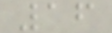16
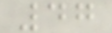47
